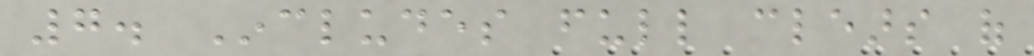7. Includes full clears of
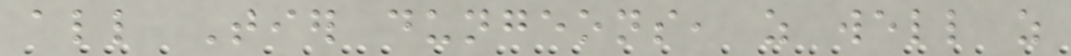all Tier dungeons, as well as
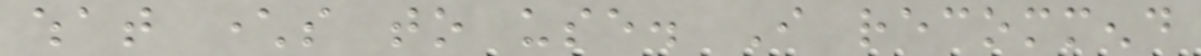what characters to use. I recommend
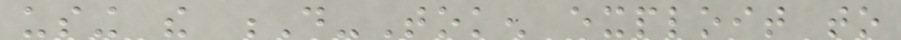using the D-Token exploit to
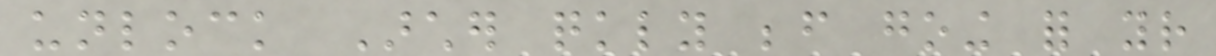unlock Archer quickly before going for your
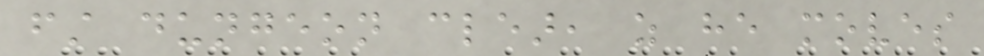first dungeon clear, as he moves
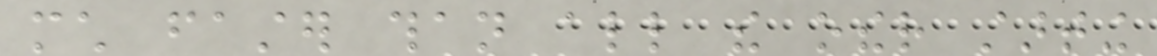much faster than all the other starting
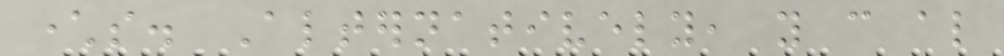characters. Alternatively, you can also
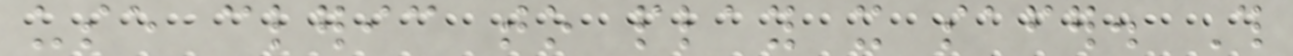use cleric to play it safer. This
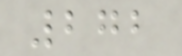272
